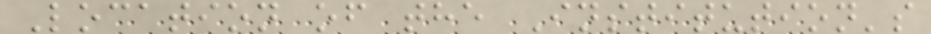Location of the Institution's
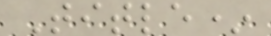Title*
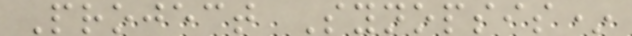Project Synopsis*
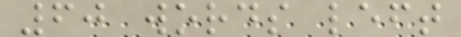60 words left
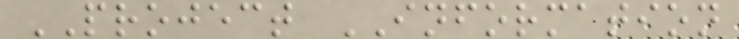PROJECT INFORMATION
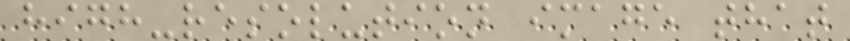high-resolution image that
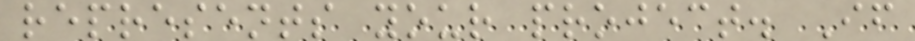represents your project. If
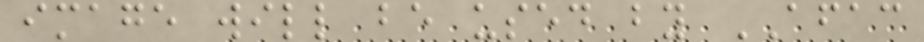image will be used by AFAC
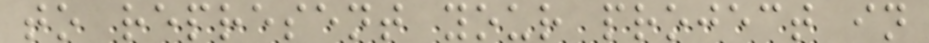to represent your project in
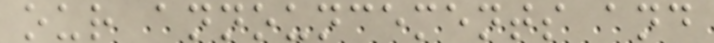our announcements and
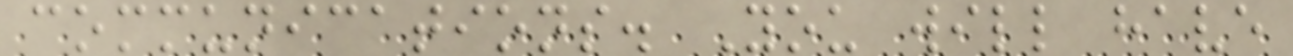communications. You will have
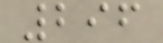296
